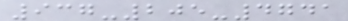937-205-4741
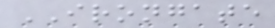IRONGATE
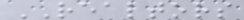REALTORS
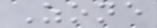Zone
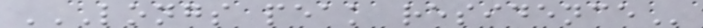LONGS PEAK RESIDENCE
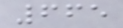665
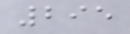295
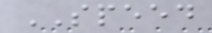SPEED
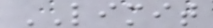LIMIT
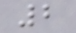2
